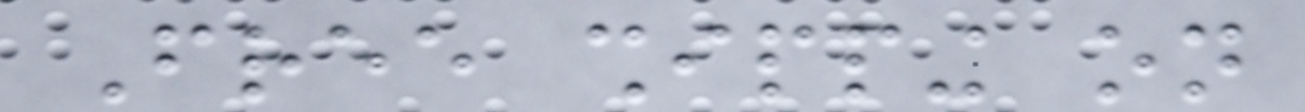Free shipping on
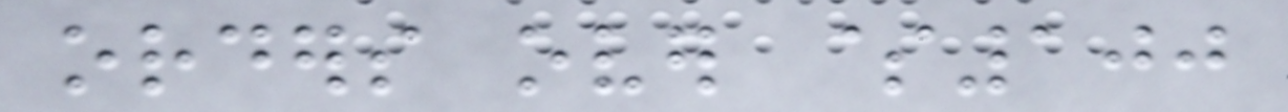orders over $100
